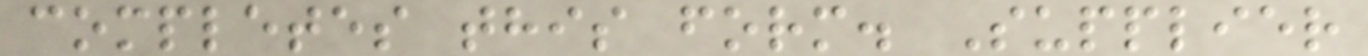completes this form. Supplier
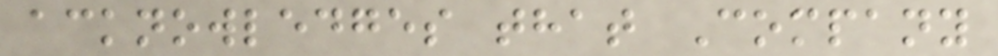acknowledges that Company
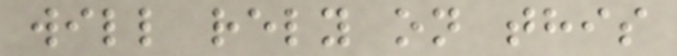will rely on this
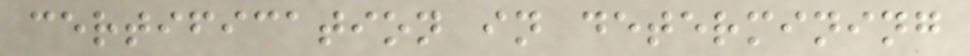certification in determining
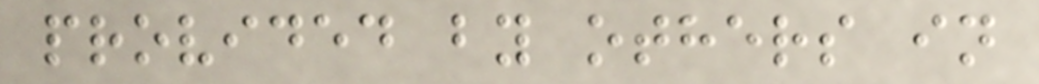provided by others in
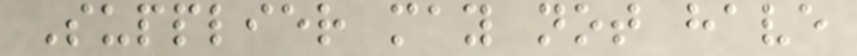Supplier may not have
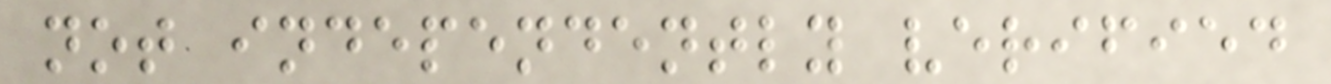not independently verified
